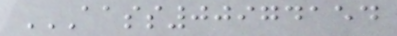AASS00974154
